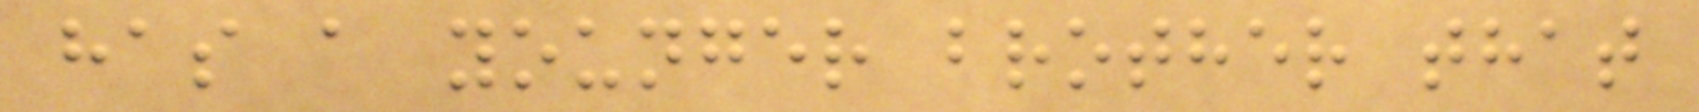has a younger brother that
